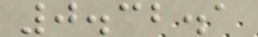0.32.1
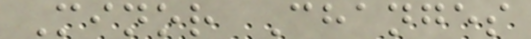Minor Changes
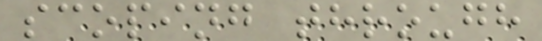scoping through
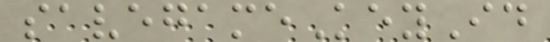savegameKeyId
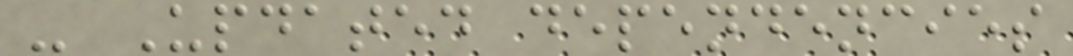- Updated dependencies
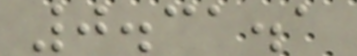0.31.1
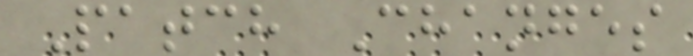Patch Changes
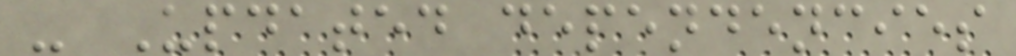- Updated dependencies
